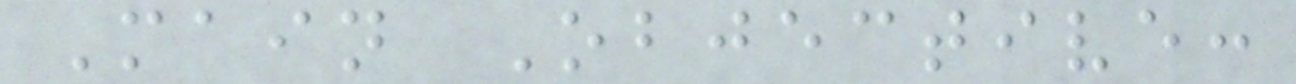Main Objective:
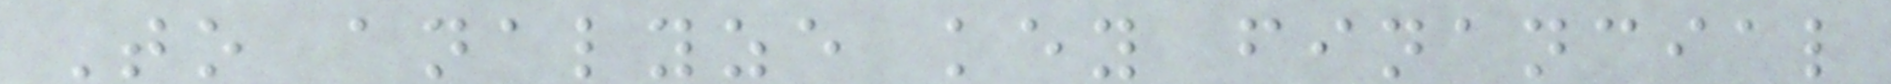To analyze key financial
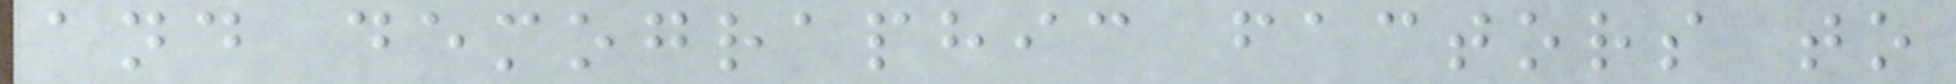and demographic factors to
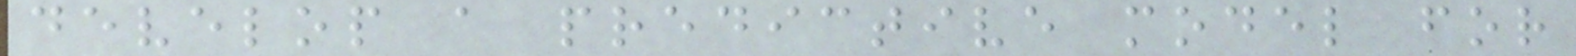develop a predictive model for
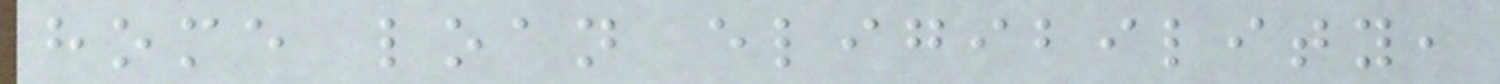home loan eligibility,
